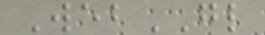WebGL
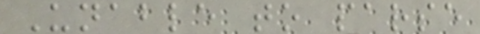Unable to parse
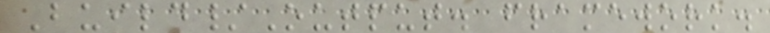Build/Output. framework.
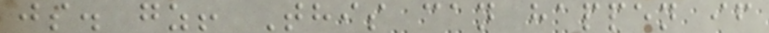js. gz! This can happen if
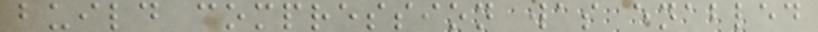build compression was enabled
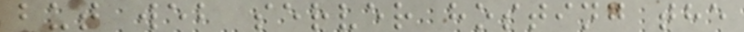but web server hosting the
